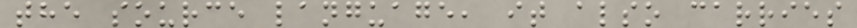the source language, it also carries
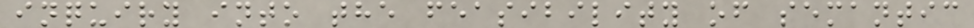inquiry into the feasibility of semantic
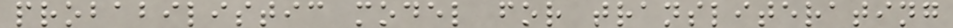probabilistic model for transliterating
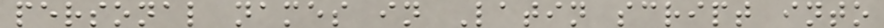personal names in Latin script into
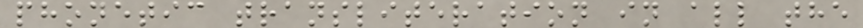phonetic transliteration in all the
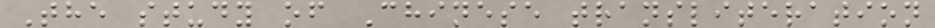The study of Chinese transliteration
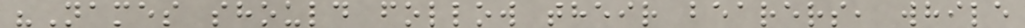"Names should follow their bearers, while
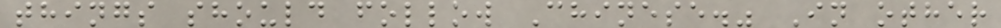things should follow Chinese." In other
